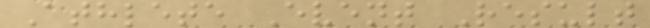Athlete Event Result
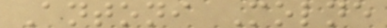Antoni Molne
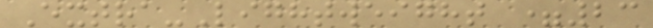Extra-Lightweight =23
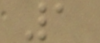1
